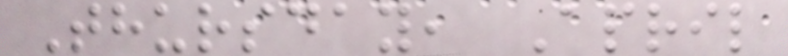Thursday, April
